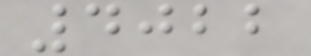4022
